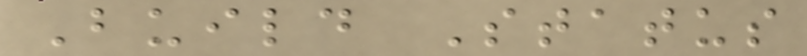Build Status
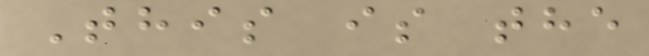This is the
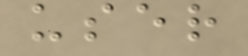user
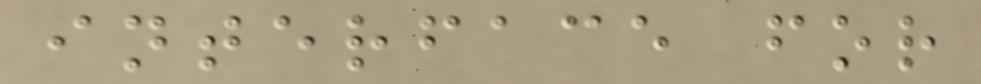interface for
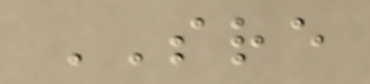SRE
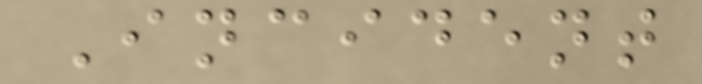Incident
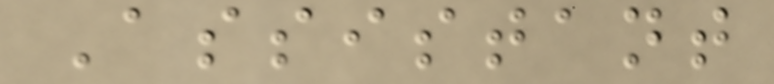Assistant
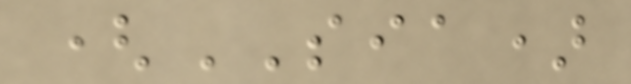(SIA)
